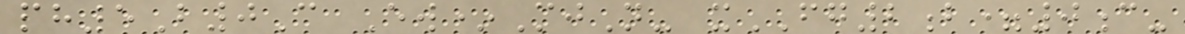ph5B0C Ew*MjN- xFG2b=0c-
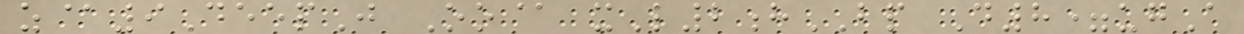z@9DeepJ Oo@ xL2hBP D8=ugA
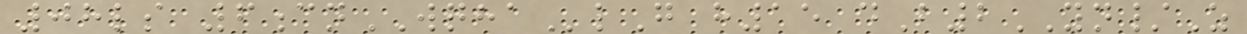08ls 6cnWQHAlG h15 dB2YN/Z
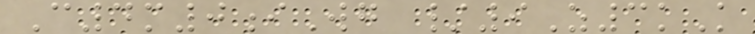C4m0iWg /9Z3kK
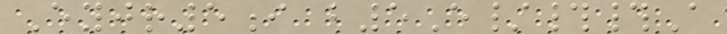Eyjr5i b5E/##A
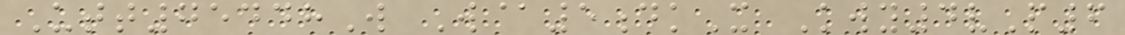Utt75448W W@5dkX Kwy4vP6
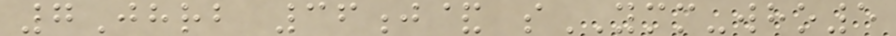7Jhrb 36j& sYMM-who5
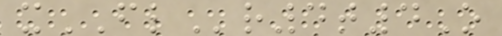xFLr4t4O
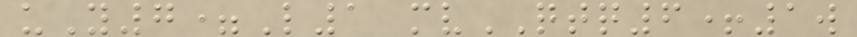uY7=L1 mvQTQ6+1w
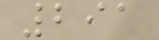291
